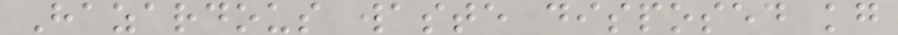Hazardous waste disposed kg
